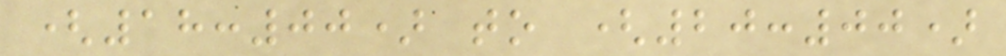(18:00) to (20:00)
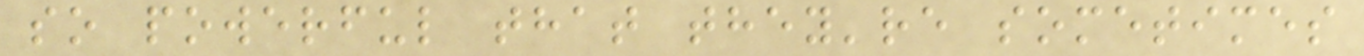so powerful that they're sometimes
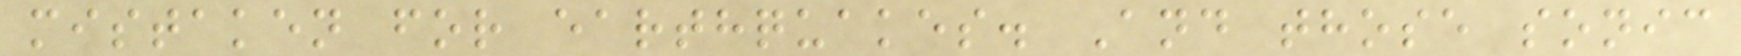mistaken for earthquakes. And those sonic
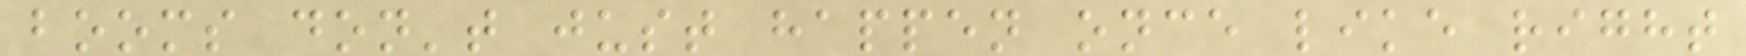booms don't just happen once like right
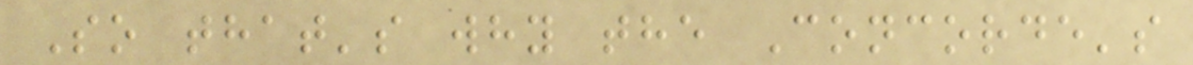So that's why the Concorde's
